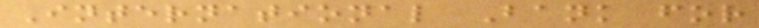International Bank for
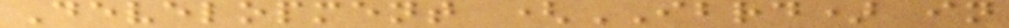Development (IBRD) in
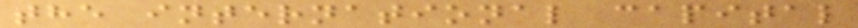the international capital
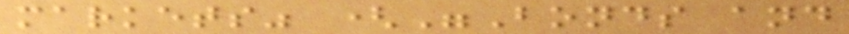markets" ("Bonds and
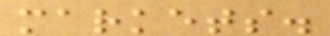markets.
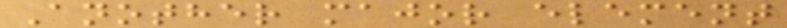Another major element
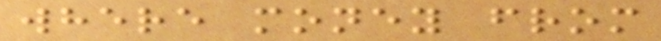where money from
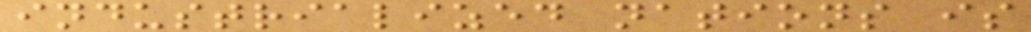industrialized nations is
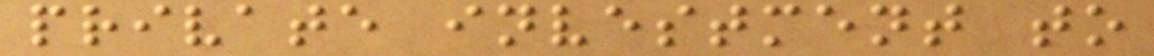private investment to
